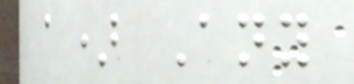a) Any
